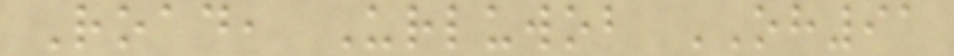Road, Urluwob OH91
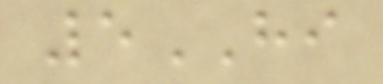5HI
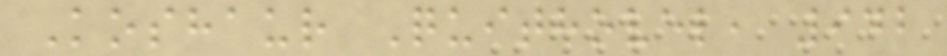Koshaur Quithovel, 942
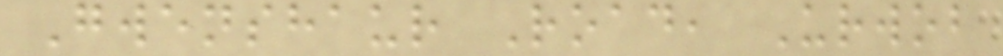Gwenshaur Road, Urwob
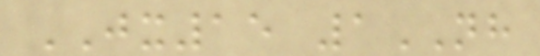JX15 1NH
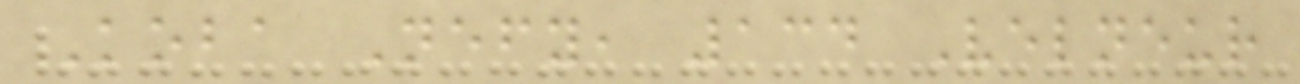Koba Nefy, 134 Velneur
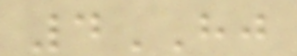4HJ
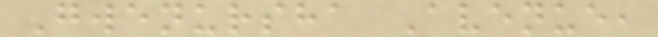Gwenursha Avenue,
